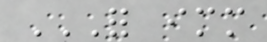FOR IMMEDIATE
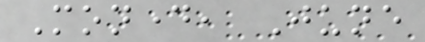Monday, June
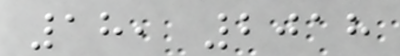18, 2018
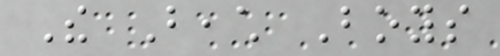The Beach Boys
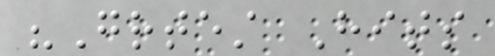"Greatest Hits
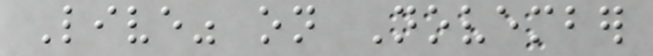Live" on November
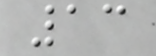13
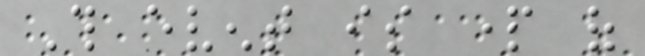This event is part of
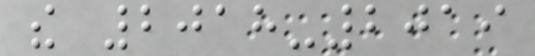the 2018-2019
